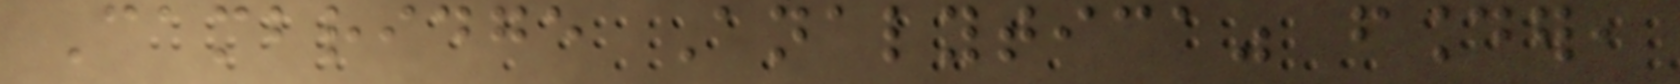Cambridge Analytica" founder,
